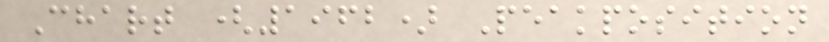Chart (1962) Peakposition
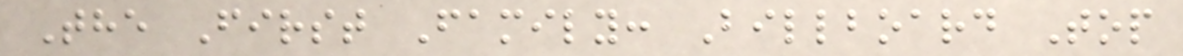The First Family: Billboard Top
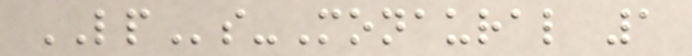LPs-Monaural 1
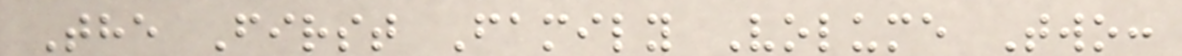The First Family Volume Two:
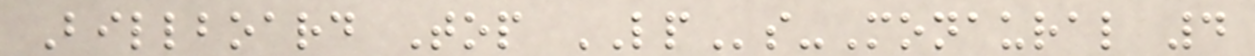Billboard Top LPs-Monaural 4
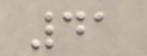41
